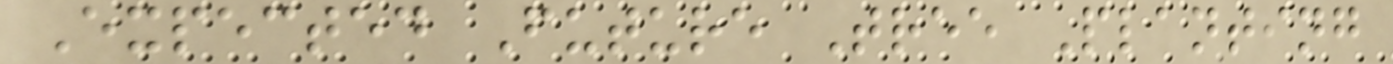Expected Future Tree Planting
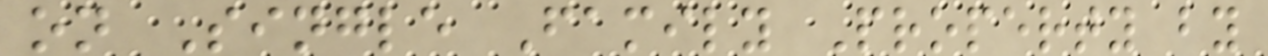on Single Family Property by
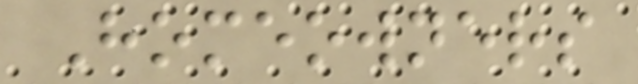Homeowners
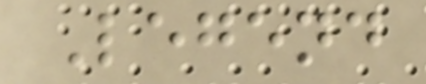Legend
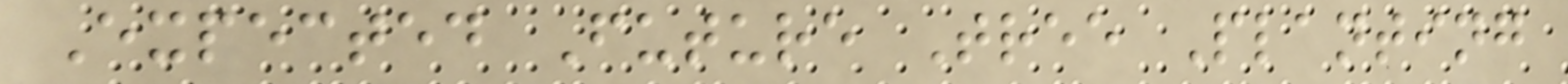Expected Future Tree Planting
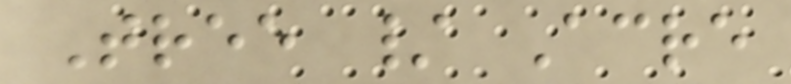Tree / Acre
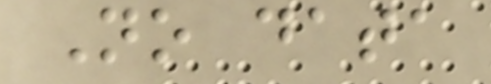No data
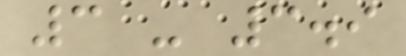3 - 3.9
